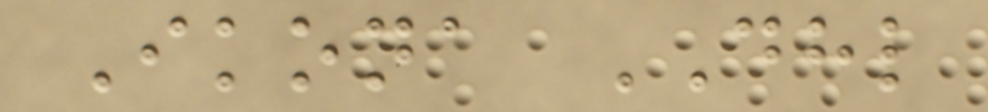Ikona DHL
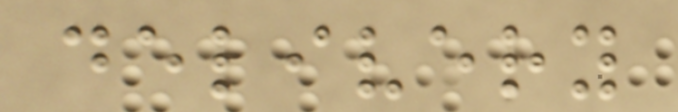delivery
